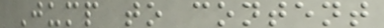Jump to content
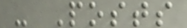- Posts
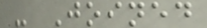- Joined
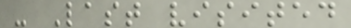- Last visited
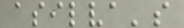asilva's
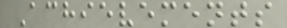Achievements
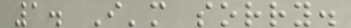1. I'm sorry.
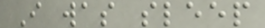I was sleep
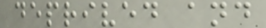deprived and
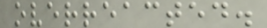overreacted.
